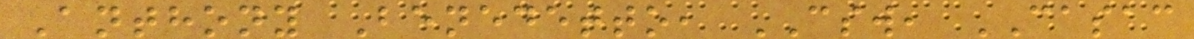Anthony Benedetto, CSW, CASAC
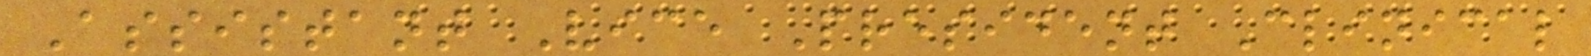Assistant Vice President Clinical
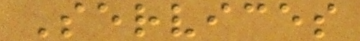Services
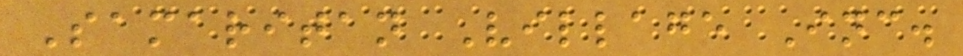Samaritan Village Inc.
